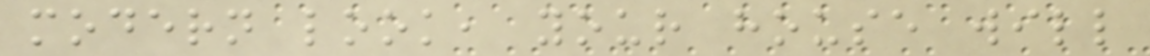modern look, your house will
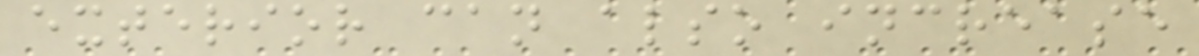exterior can also increase
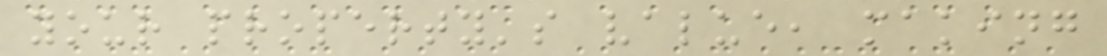your property's value, making
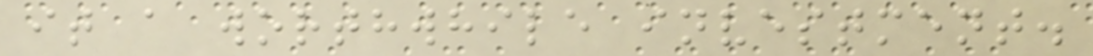it a worthwhile investment.
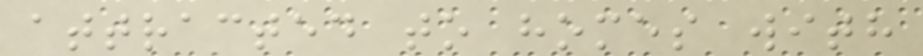attracted to homes with
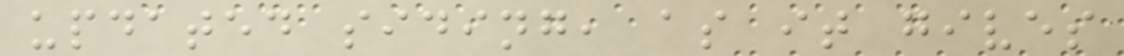updated siding, as it gives
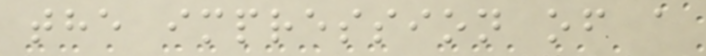the impression of a
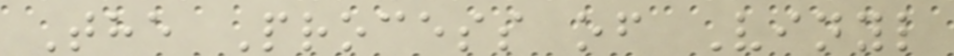The Process of Vinyl
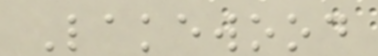Lakewood
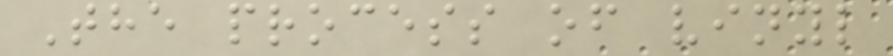The process of vinyl
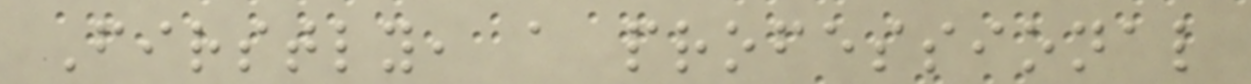Firstly, a professional
